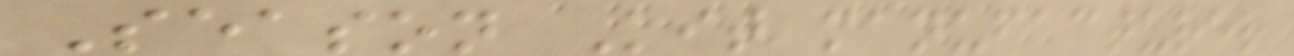Season Kit manufacturer
